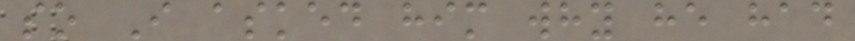so I asked him why he had
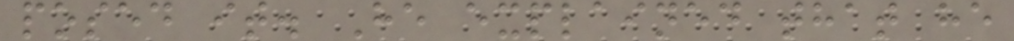posed it. He explained that he
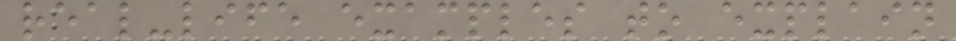real-life examples to explain
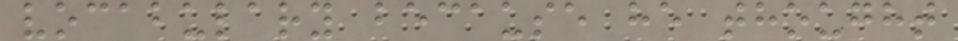vocabulary because he thought
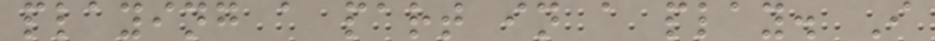playing a part in a play. I
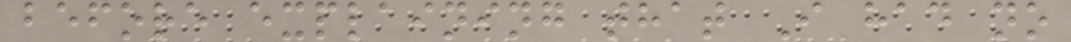before explaining that I had no
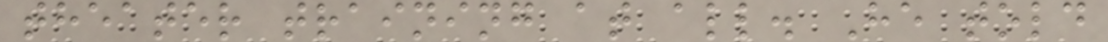theater training at all. He told
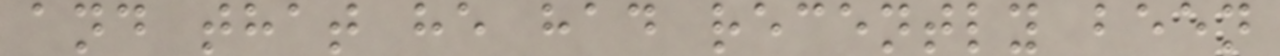and that he had recently been
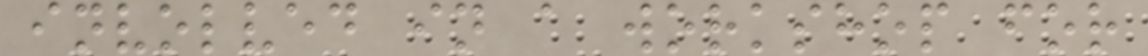involved in a workshop for
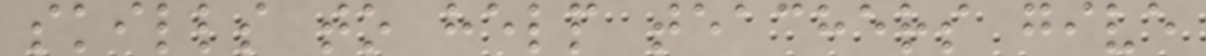skills to help teachers give
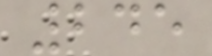245
